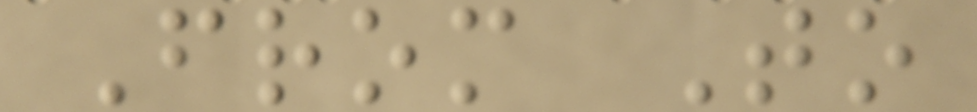From To
